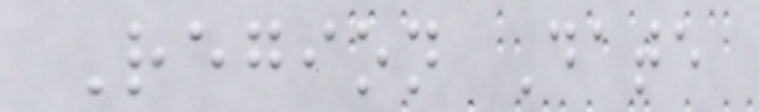Region Date
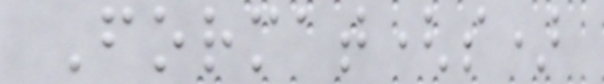Format(s)
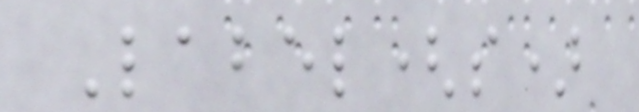Label(s)
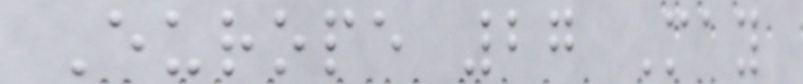Europe 27 May
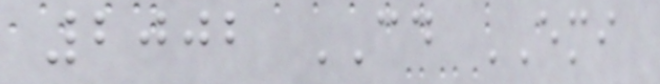2002 CD EMI
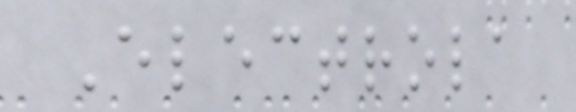Electrola
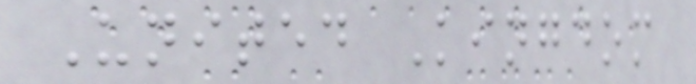United Kingdom
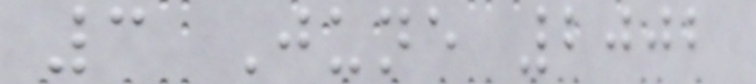3 June 2002
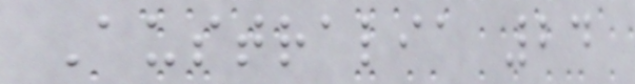Australia 24
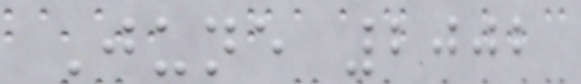June 2002
